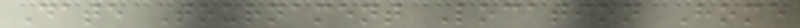Date Tournament Location Home
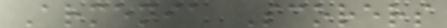Armenia Scorers
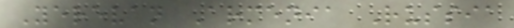Yerevan Armenia Russia
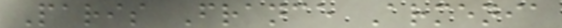Paris France Armenia
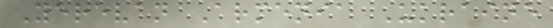Yerevan Armenia Ukraine
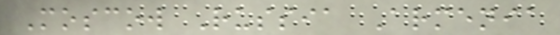Moscow Russia Armenia
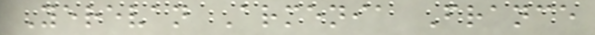Yerevan Armenia France
